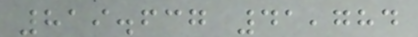819.637 41,784
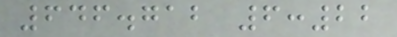646.712 6:22
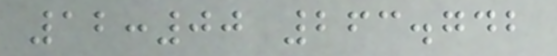12:00 263.742
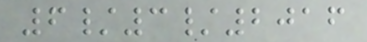6/3/2016
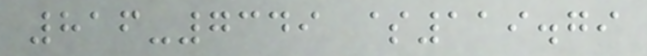816-7349 $119.79
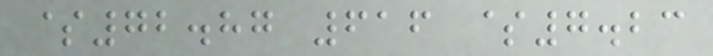$72.87 616 $7.23
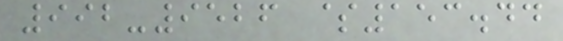992-9526 $153.44
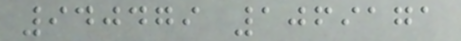940479 1069171
